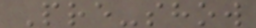Pre-show
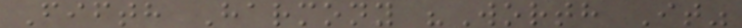Fifth Harmony "Worth It"
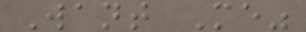Want Me"
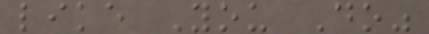like You Do"
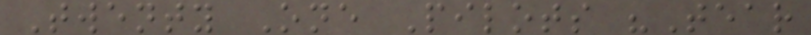Twenty One Pilots "Tear
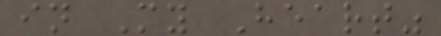in My Heart"
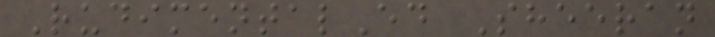RudimentalEd Sheeran
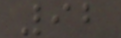92
